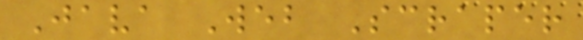Java Web Scraper
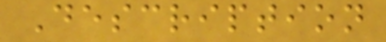Description
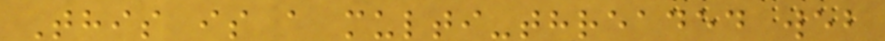This is a multi-threaded web
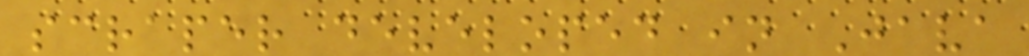scraper developed in Java
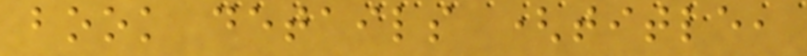book details (title,
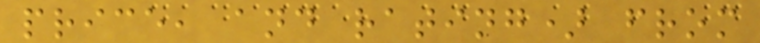price, and rating) from
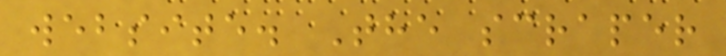website. The scraper
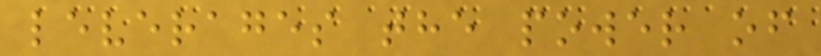leverages the power of
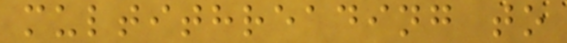multithreading to
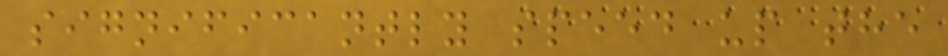significantly speed up the
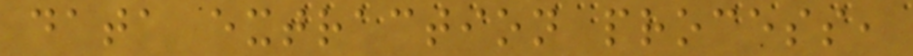data extraction process,
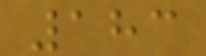183
